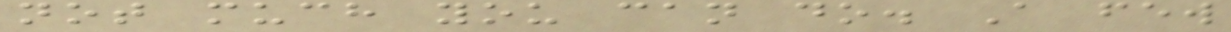not much you can do. A few
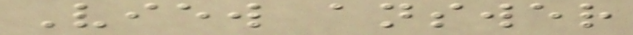View answer
